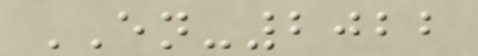EN-2022
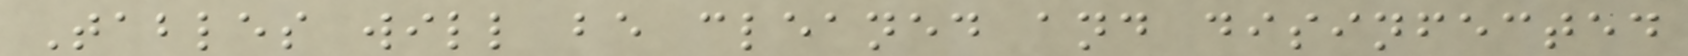Tables will be cleaned and disinfected
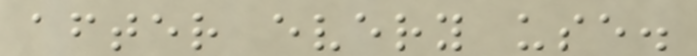after every use.
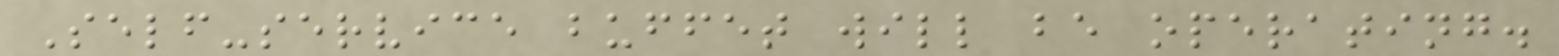Self-service buffet will be operating.
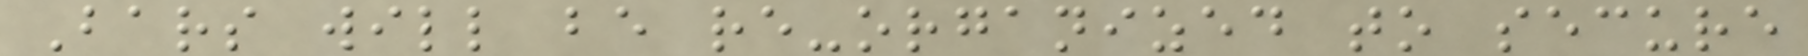Bars will be re-organized to secure
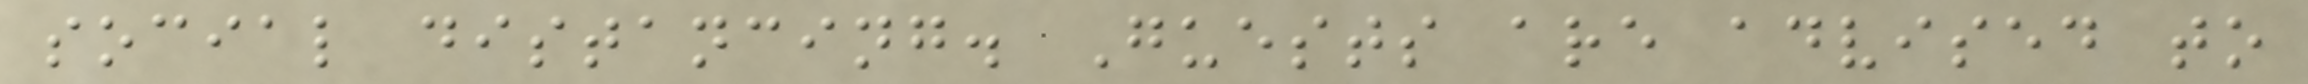social distancing. Guests are advised to
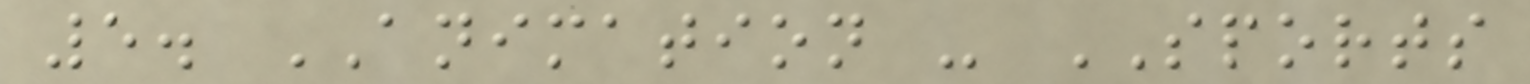5. ANIMATION - SPORTS
